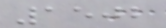1502
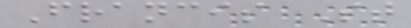Francis St
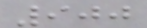900
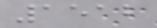1512
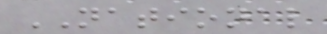NATIONAL
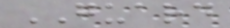GUARD
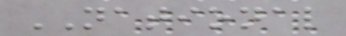NATIONAL
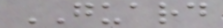GUARD
